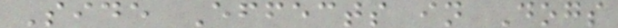Side Effects in Dogs
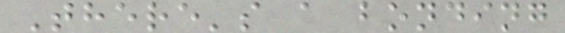There's a bonding
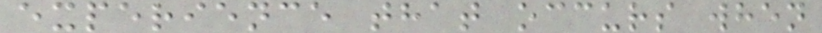experience that occurs when
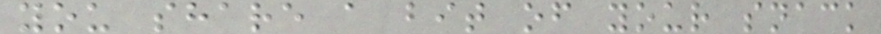you share a bit of your snack
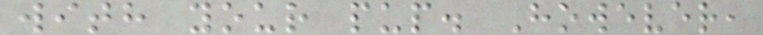with your pup. However,
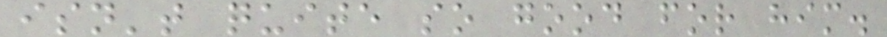isn't quite so good for him.
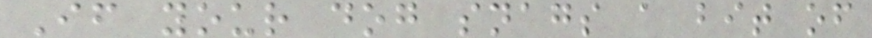If your dog snags a bit of
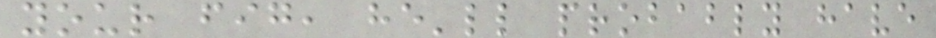your fig, he'll probably have
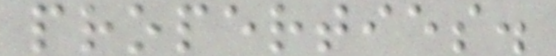properties.
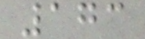173
